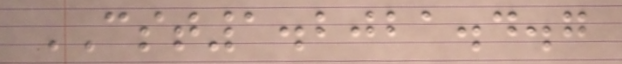CST1.2021.4.7
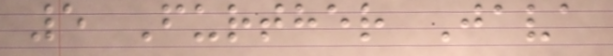5 Further Java
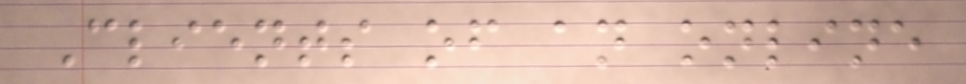Clients of an online
